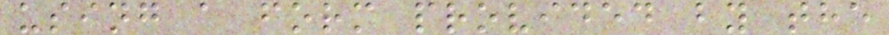using a form provided by the
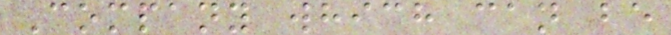Company which can be
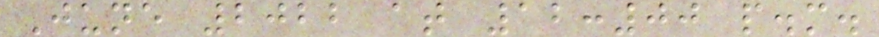June 2022 at 12:00 p.m.
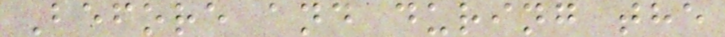Before and during the
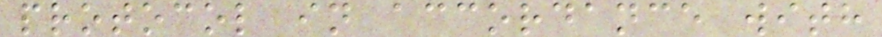protocol in accordance with
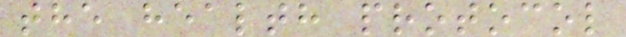the health protocol
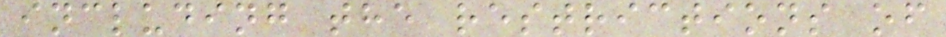including the restrictions of
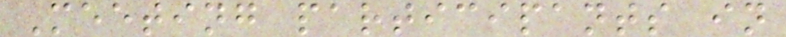Meeting participants in
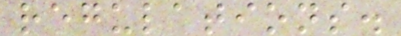regulations.
